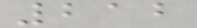212
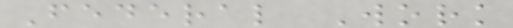Federal Work
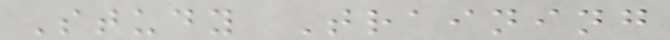Study Training
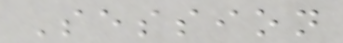Session
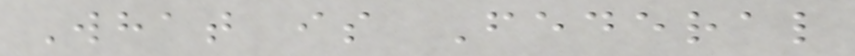What is Federal
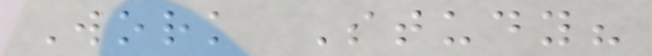Work Study?
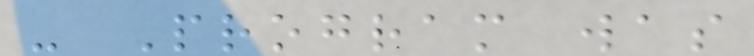- Program was
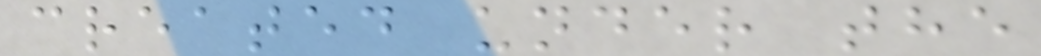created under the
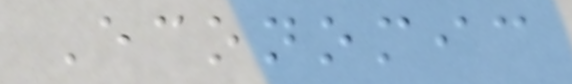Economic
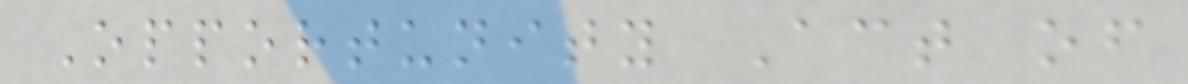Opportunity Act of
